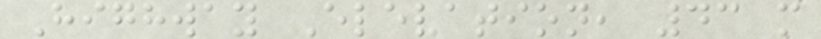Highway Elevation, 43 m
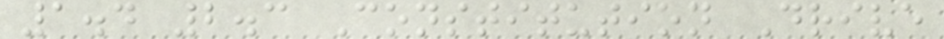1.4 2.3 Constitution Drive
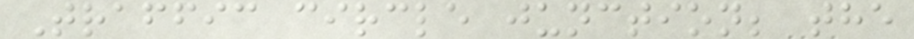Traffic circle junction; the
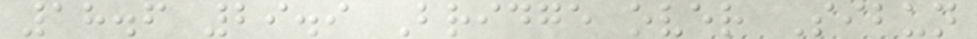18.6 29.9 Bridge over Sibun
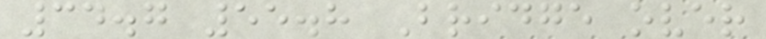34.7 55.8 Bridge over
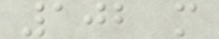102 m
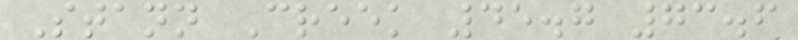Stann Creek 45.7 73.6
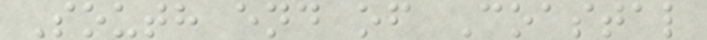South end of Coastal
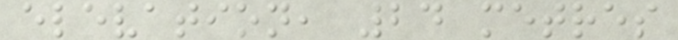elevation, 24 metres
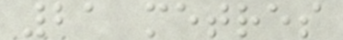21 metres
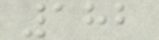182
